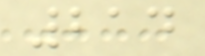214
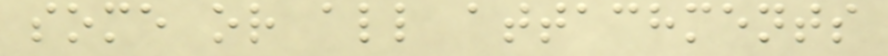some or all attachments
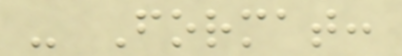- Format:
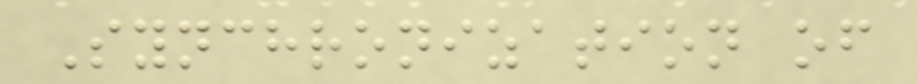Synchronization of
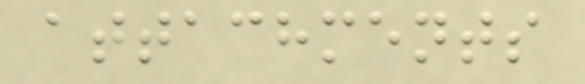attachments
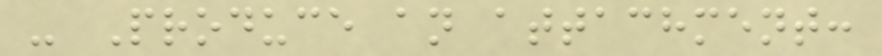- Produce an attachment:
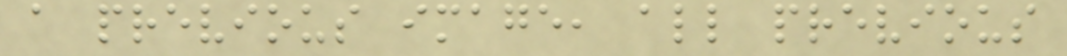a previous image, all previous
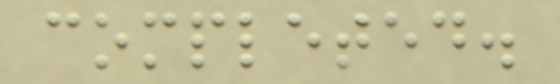completed.
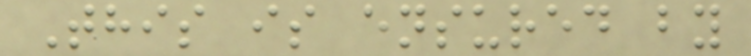This is ensured by
